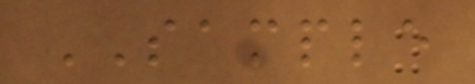SAMPLE
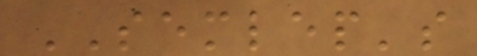SEMLEP's
